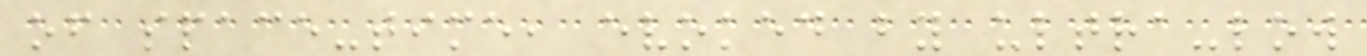of space-time, evoked by ultra-low
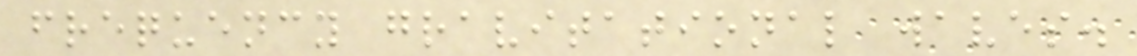frequency gravitational waves.
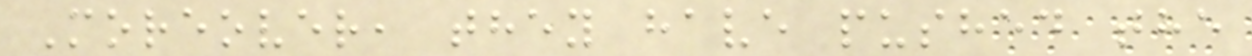Moreover, they have pushed the
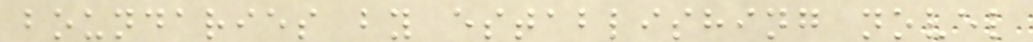boundaries by establishing novel
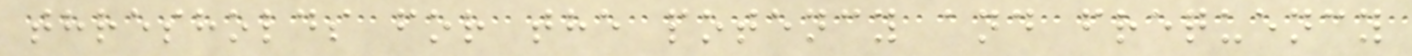thresholds for the potency and frequency
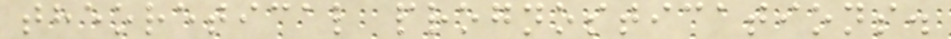theoretical prognostications.
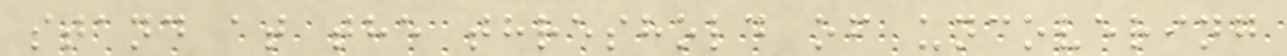stand at the threshold of uncovering
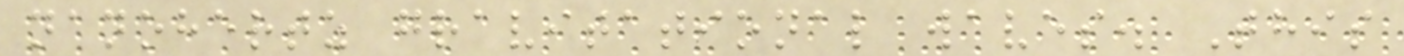nanohertz gravitational waves. This
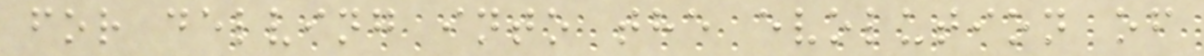for delving into the evolution of
